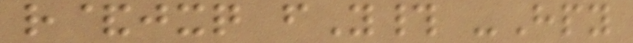r&jxq fY# -Hpy
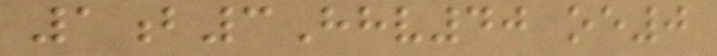1b3Hhv40 oe0
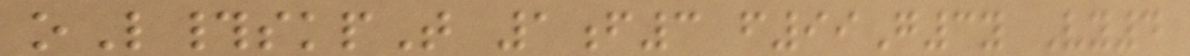oL#skpT 1f3 f99G3y Vy4
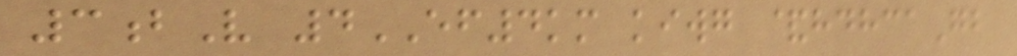3bV 4EF4km kiwg &hdhcaGb
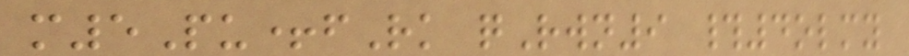m5Pu+fRk qRwn9 #4olmy
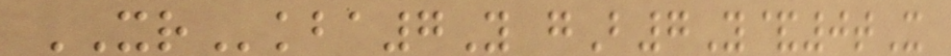XRkba7Y gB7Y&0tX
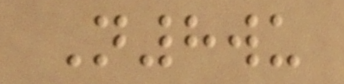N8wu
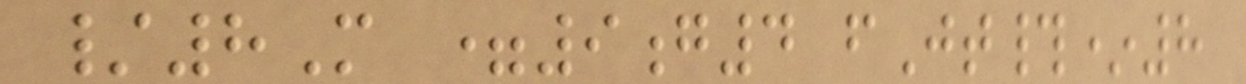/8M =9g4 fJt#*8
